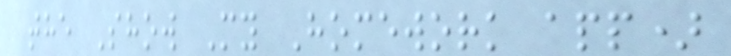the Show My Homework app)
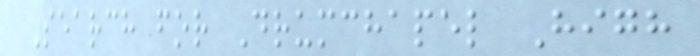Search for Drumchapel High
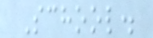School.
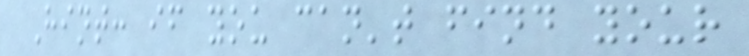Hint: if you can't find your
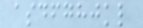asdfghjkl
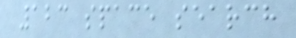123 space search
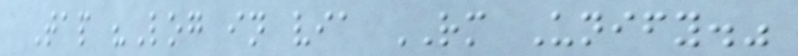Tap "Log in via RM Unify."
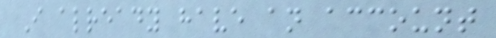I already have an account
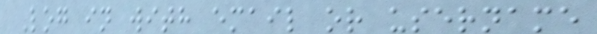Log in with email or username
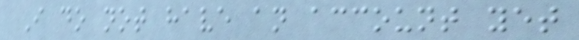I do not have an account yet
